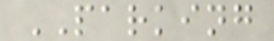PARKING
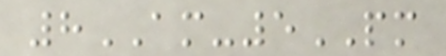8AM-5PM
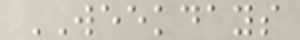WEEKDAYS
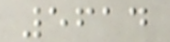5614
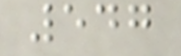547
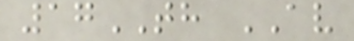17TH AV
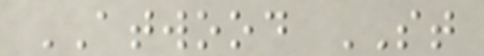ATWOOD ST
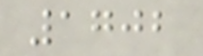1702
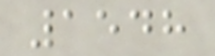1548
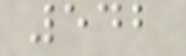542
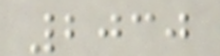2030
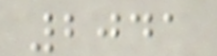2041
